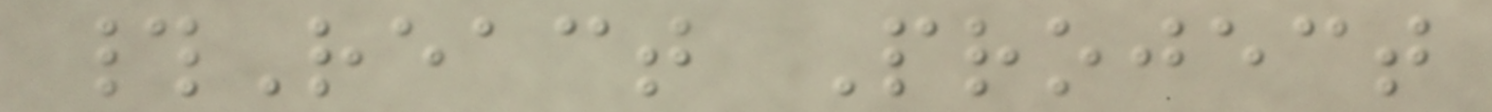#React Project
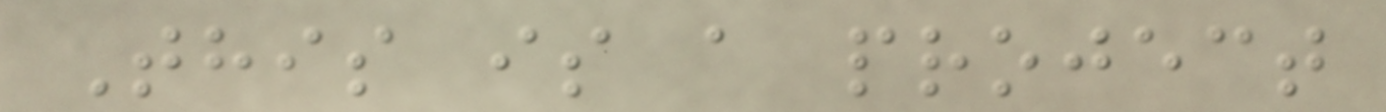This is a project
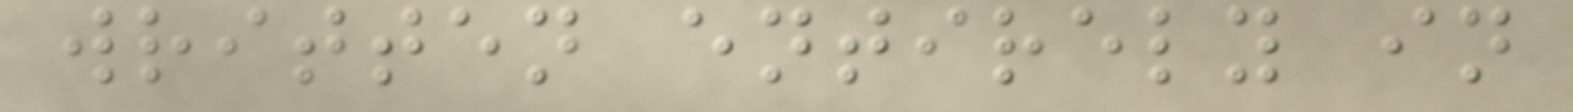written entirely in
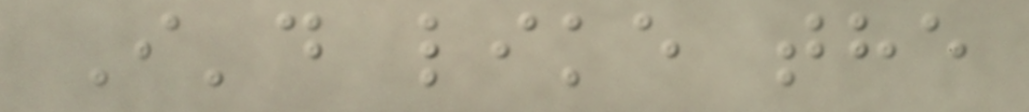I'd like the
